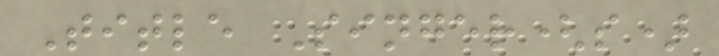Title Singer(s)
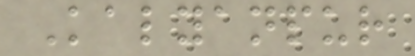Kalyanpur
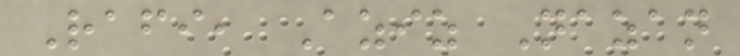Rafi, Aziz Nazan
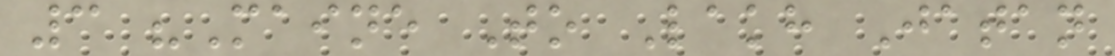3 "Maine To Lakh Jatan
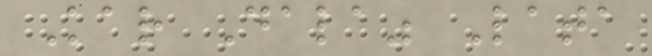Kar Dala" Lata
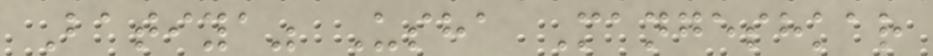Batiya" Usha Mangeshkar
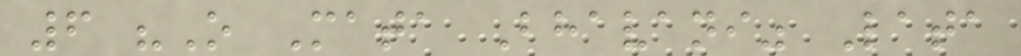6 "O Mata Bhavani" Lata
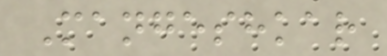Mangeshkar
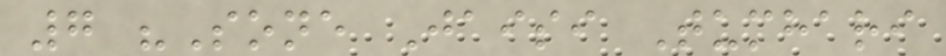7 "Sone Jaisi Tumhari
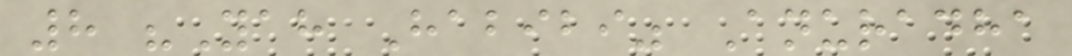8 "Yah Habibi" Anuradha
